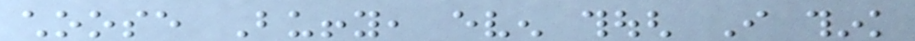choose Buffy, even though I think
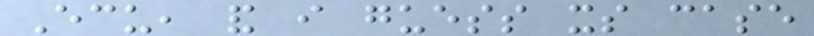Ecu, and i guess its case
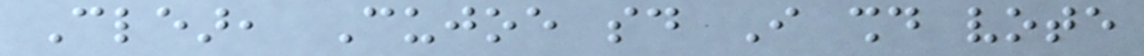Clear, Cujoe said I should vote
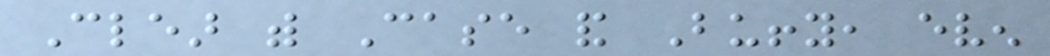Clear with Case and Buffy, even
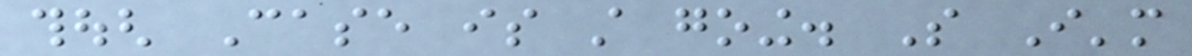though Case is still going. So I'm
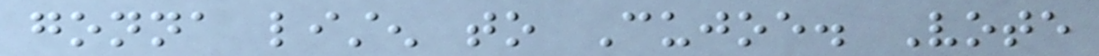gonna listen to Cujoe. Vote
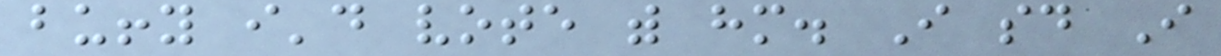buffy i'd vote with him. I said I
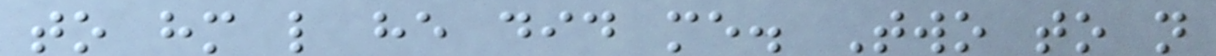to him like he did me. Two to not
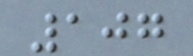107
